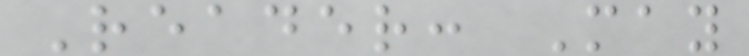Reader: May
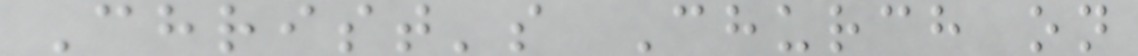Christ's Church on
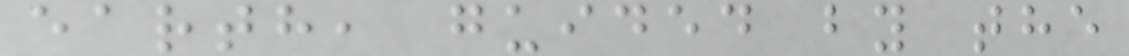earth, guided by the
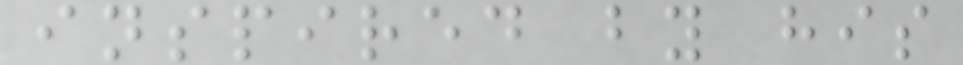inspired by his
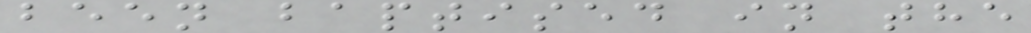been baptised in the
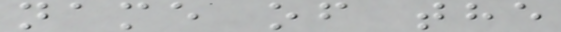name of the
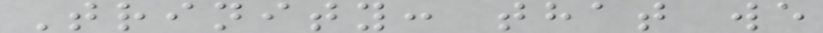Trinity: that we
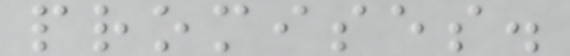promises.
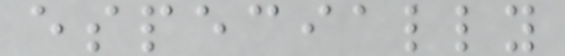especially
